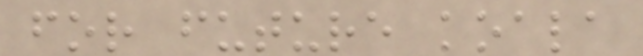for future koala
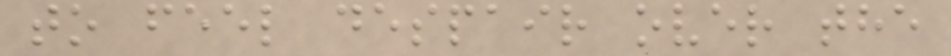to feel despair over the
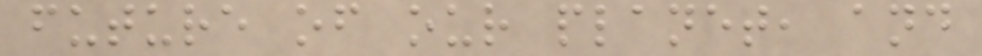future of our planet, and
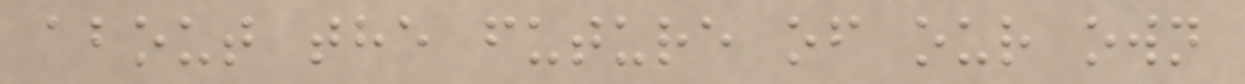about the future of our own
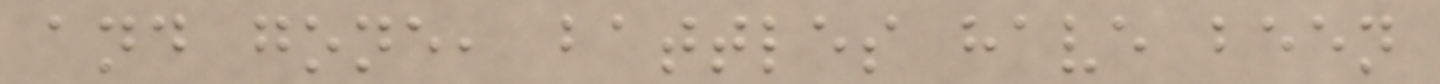and gone, battles have been
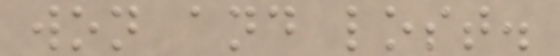won and lost.
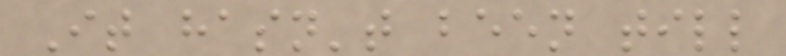It hasn't been till
